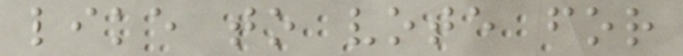like to vote for
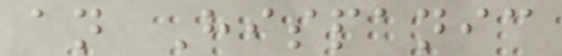an Hispanic
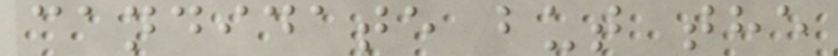candidate but the
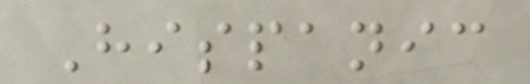Hispanic
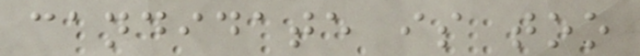candidate is too
